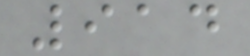914
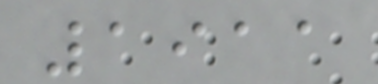1911
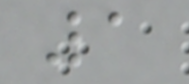1
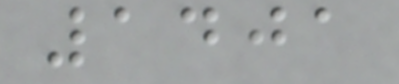1401
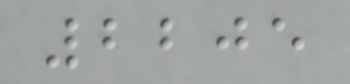2205
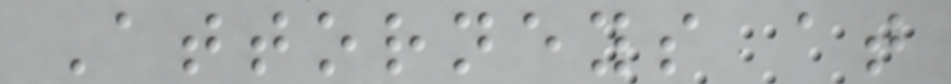Attorneys at
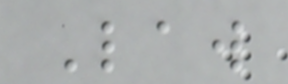Law
